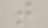t
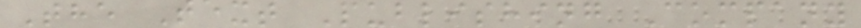The Text Publishing Company
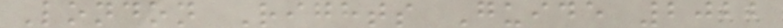London Rights Guide 2022
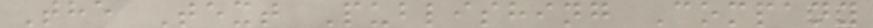The Text Publishing Company
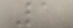1
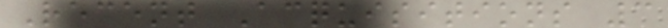Recent Acquisitions 3
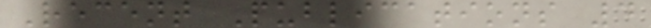Recent Publications 4
